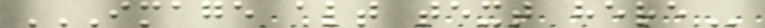IMAGE ALT TEXT HERE
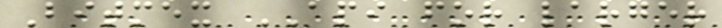Bitmex API for larger
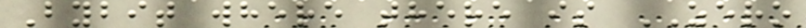Bybit where there is ZERO
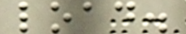load.
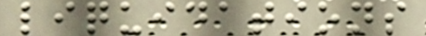liquidations
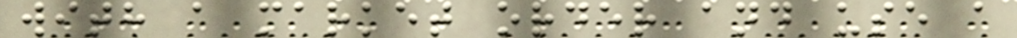with a market order and use a
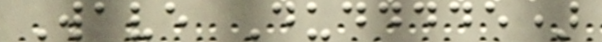Wave Dudddde)
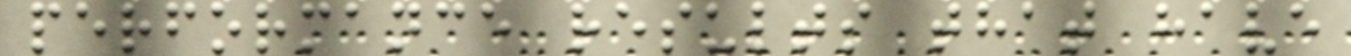performance results that have
